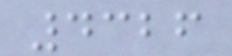4326
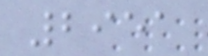2951
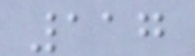117
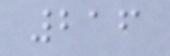216
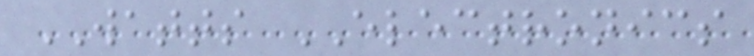WATTS ELECTRONICS
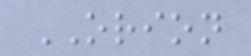ORION
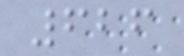626
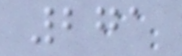271
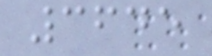3645
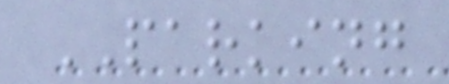PARKING
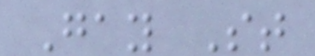Gay St
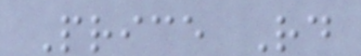Price Rd
